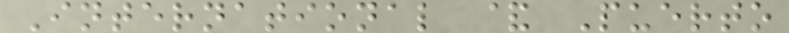International & Puerto
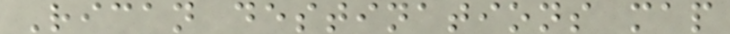Rican destinations map
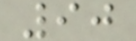90
